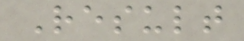Result
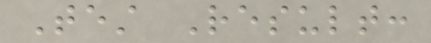Test Result:
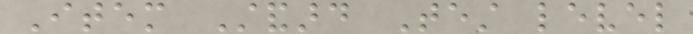Item Standard Test level
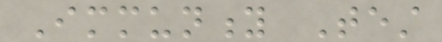Immunity Test
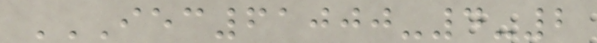IEC61000-4-2
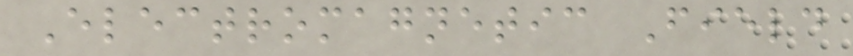Electromagnetic Field
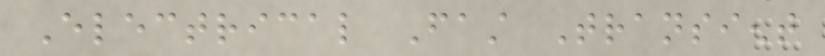Electrical Fast Transient
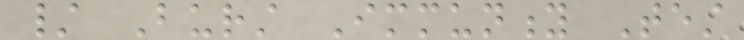/ Burst Immunity Test
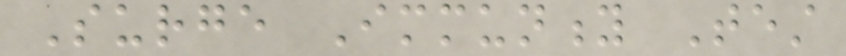Surge Immunity Test
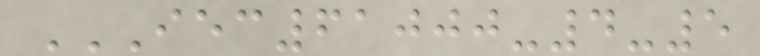IEC61000-4-5
